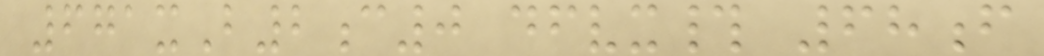671xB2c0 dfvx# 68f
